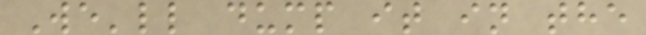We'll dump it in the
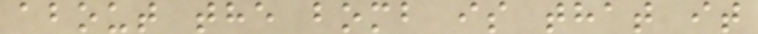about the bomb is that it
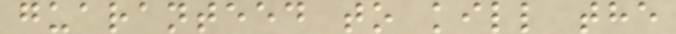guaranteed to kill the
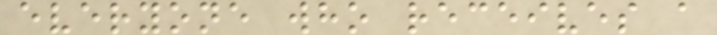everyone who receives a
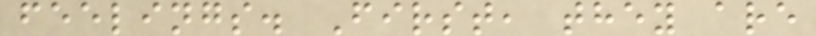feelings. First, they are
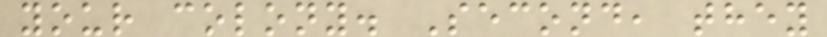your colony. Second, they
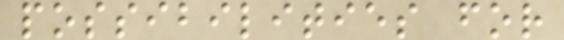possibilities for
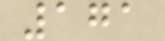171
